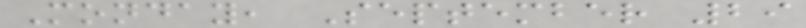Monday, September 29
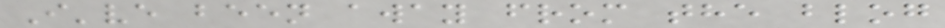I've been away from the blog
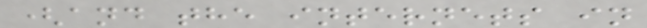(and the internets in
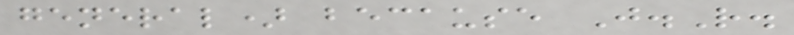general) because J.R.
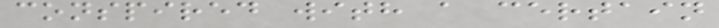conspired with a certain
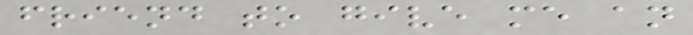friend to give me an
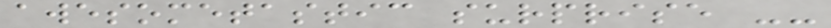awesometastic surprise --
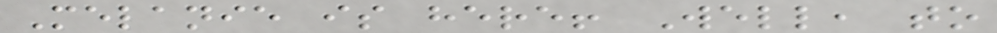Melanie is here! Well, to
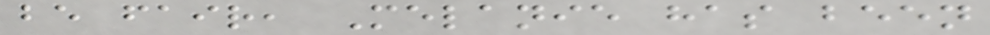be fair, Melanie has been
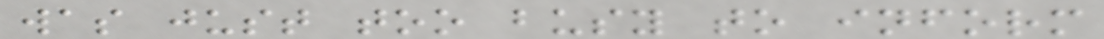was just too busy to inform
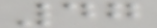47
